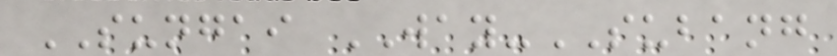SUNGAI WAY-SUBANG
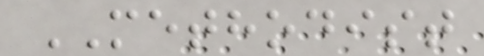METHODIST
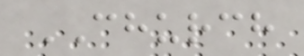CHURCH
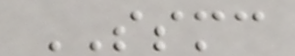SSMC
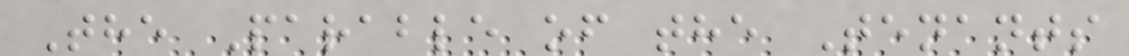The Parable of the Tenants
